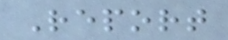Report
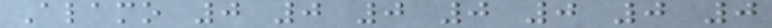Alamo 0 0 0 0 0 0 0
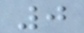0
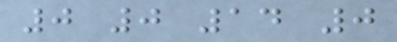0 0 14 0
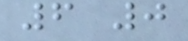6 0
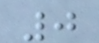0
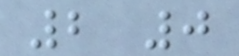2 0
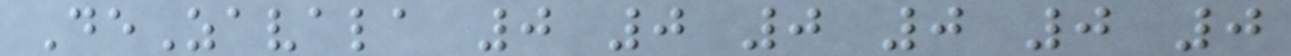DeZavala 0 0 0 0 0 0
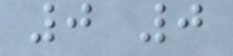0 0
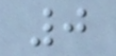0
